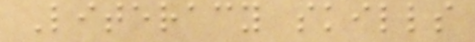Literacy skills
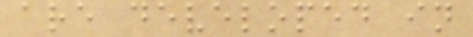are developed in
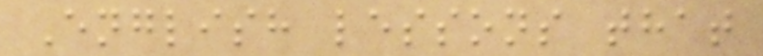English lessons that
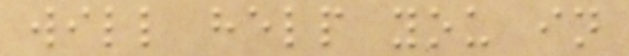will help you in
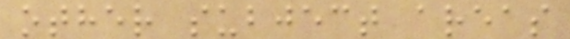other subject areas
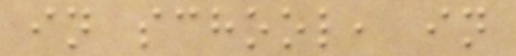in school, in
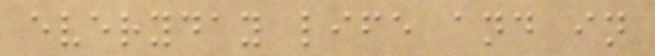everyday life and in
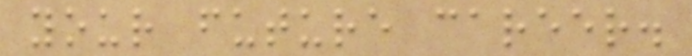your future career.
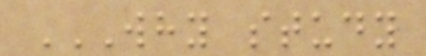WHY STUDY
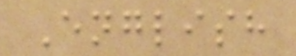English
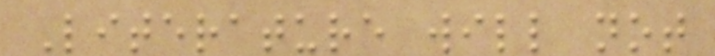Literature will not
